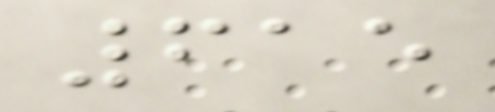615
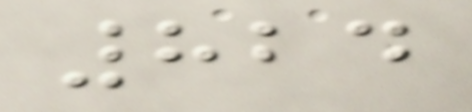824
